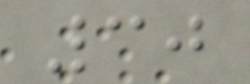30
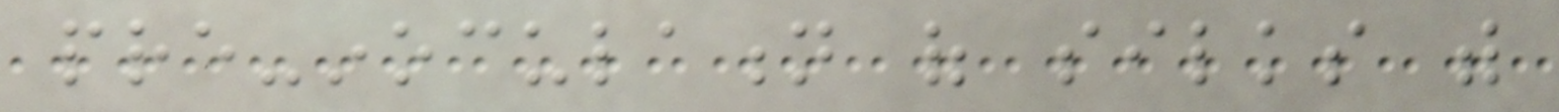pre-inoculation of silks with
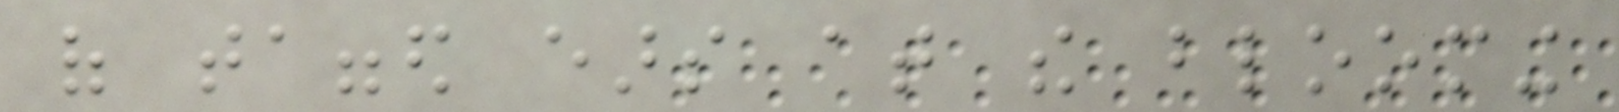of tagged ears at the blooming
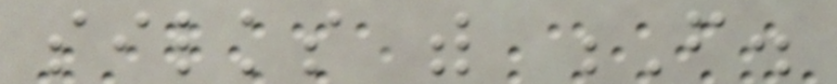silks with F.
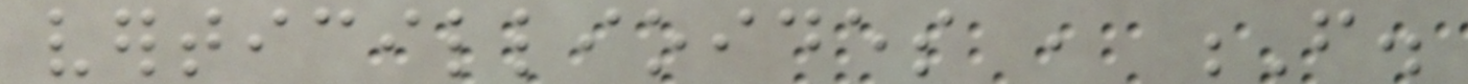verticillioides , F.
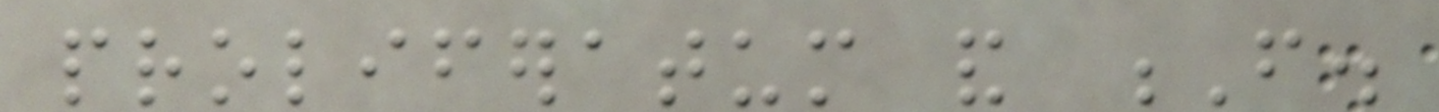proliferatum and F.
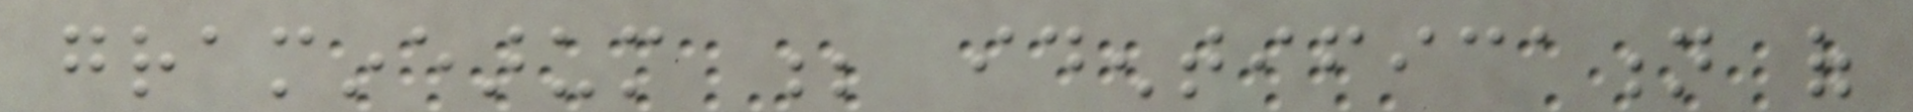graminearum ; identification of
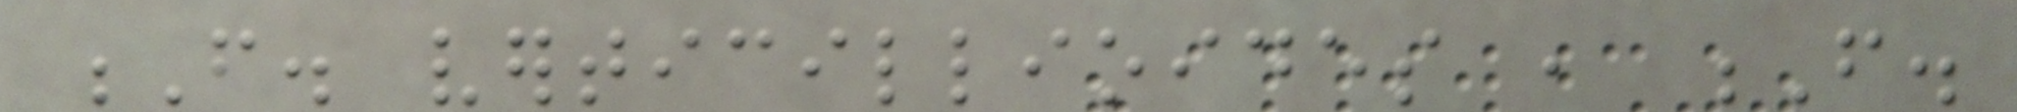F. verticillioides , F.
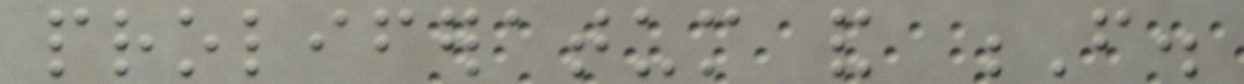proliferatum and F.
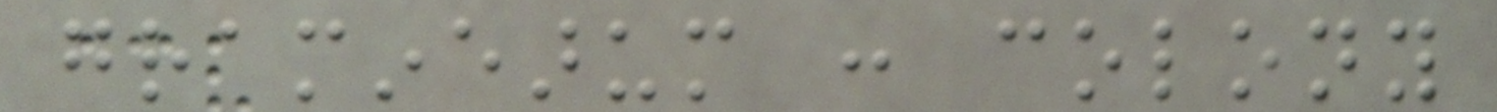graminearum : colony
